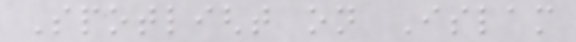Spotlight on Islam
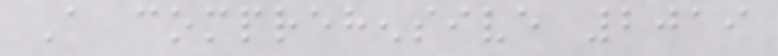A comprehensive 2019
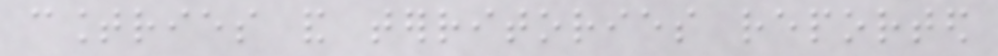countries and territories reported
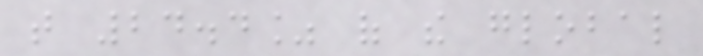that 24.4% of the global
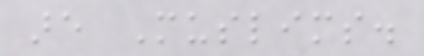are Muslims.
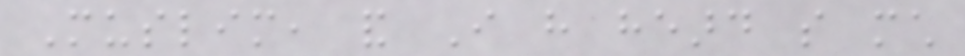Muslim, and I have heard so much
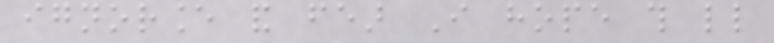ignorance and fear I hope this little
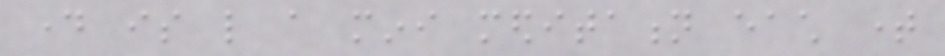day is like a mini meditation each time
